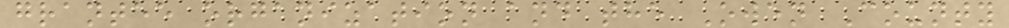grantee organization and the Owen County
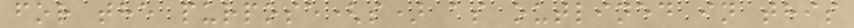for the purpose(s) as outlined in this
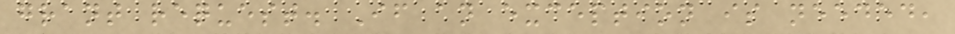grant request. If an exception is needed,
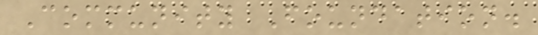Community Foundation.
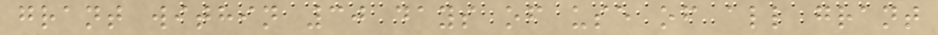grant within 30 days of use of all grant
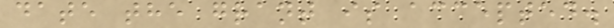date the grant is accepted.
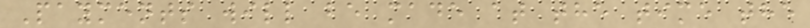Payments will be made at the time the
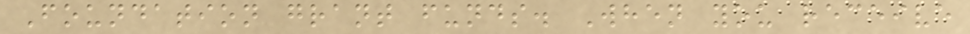Foundation grant funds. When you receive
